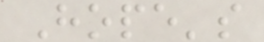Hope's
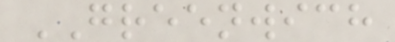GREENWICH
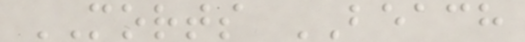MORTS BEACH
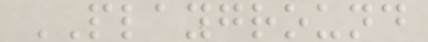PLAYGROUND
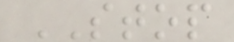STOP
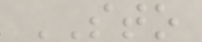STO
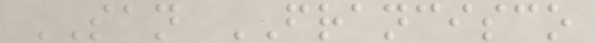SAN FRANCISCO
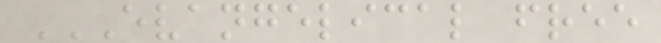EVANGELICAL FREE
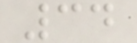34
